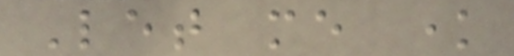Let me know
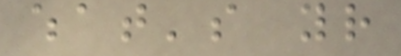what's your
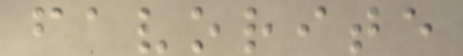favorite
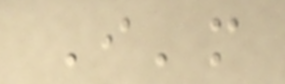I'm
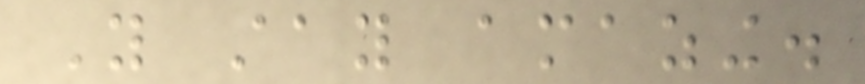You stay amazing.
